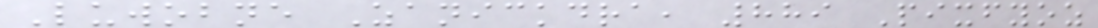Luwobne Zanickdra, 889 Pixfyoz
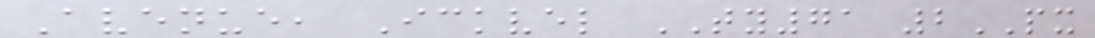Avenue, Ickvel TY71 2PX
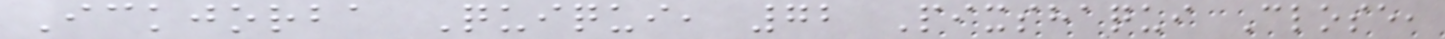Ickjorba Quiqui, 72 Pixshaqui Close,
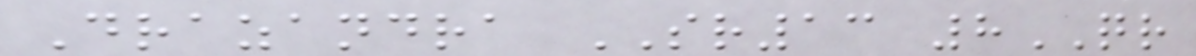Drazandra SR13 8QR
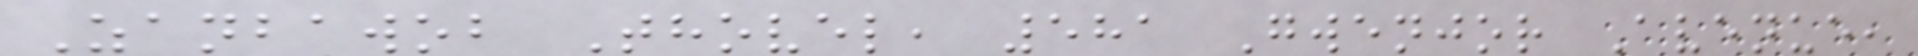Zanbawob Thovel, 581 Gwenjor Avenue,
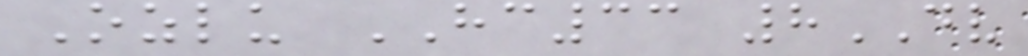Ozlu HC33 8DV
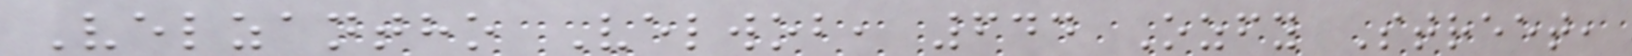Velzantho Velwob, 644 Ozfy Street,
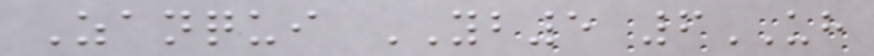Zanqui YB5 6UH
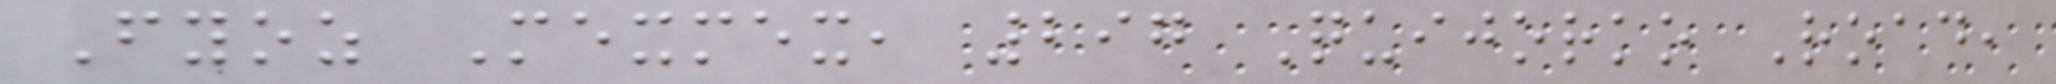Fyoz Mexmex, 297 Quijorko Road,
